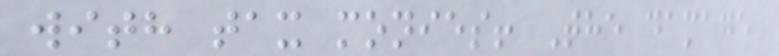with tax monies! The damage
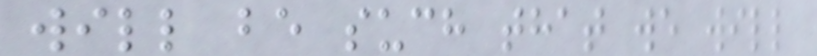will be such that we will
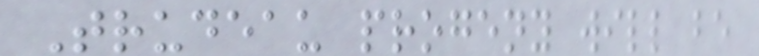Trudeau progeny will be
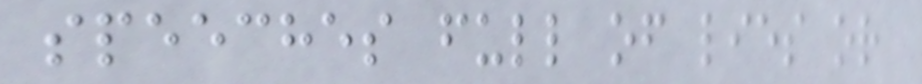speeches full of lies or
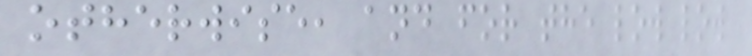otherwise, and for the low low
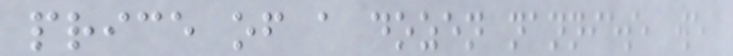price of a dozen nannies, we
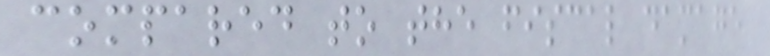compared to the fiscal damage
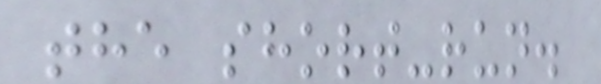the short-run.
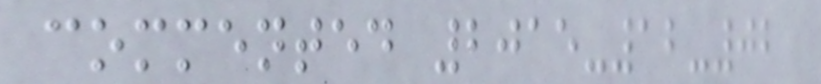commented 2015-12-02
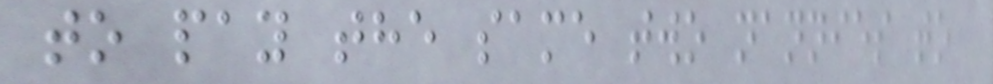to pay the same two nannies to
